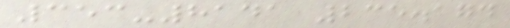353-8141 235.174
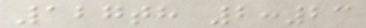127th 2:23
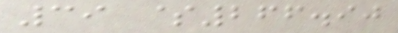39 $266.90
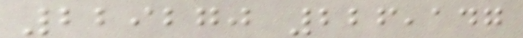229270 226,147
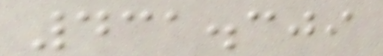431.309
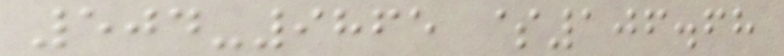504-9865 $106.68
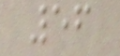56
